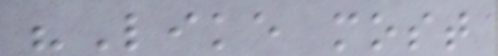"Like most
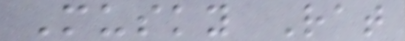Musky Rat
